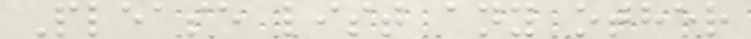Please list any other
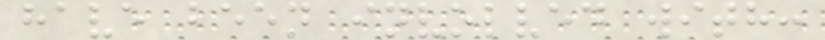have been involved with:
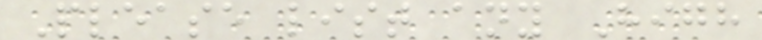Please list any High
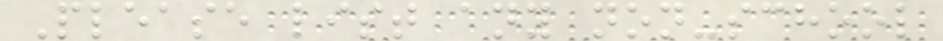Please list any non-school
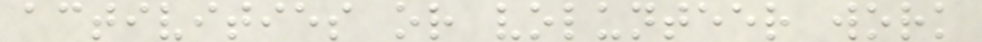activities or volunteer work
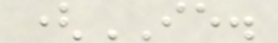(IE.
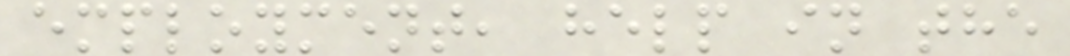employment, help in the
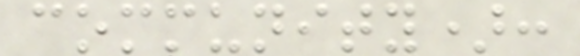community):
